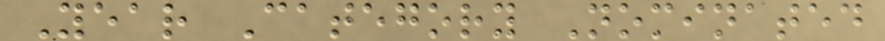Year Category Nominated
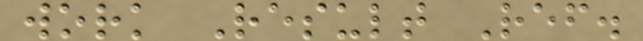work Result Ref.
